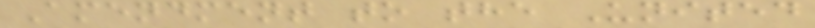Amendment to the United
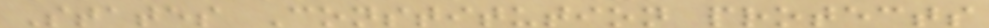States Constitution protects
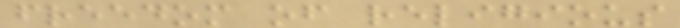freedom of religious
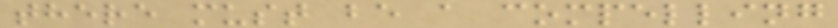there must be a compelling
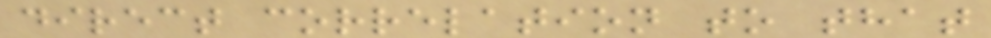direct correlation to that
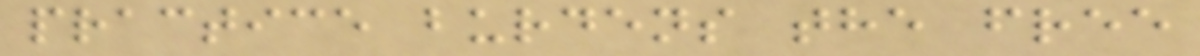practice burdens the free
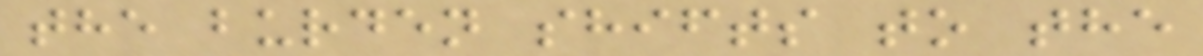the burden shifts to the
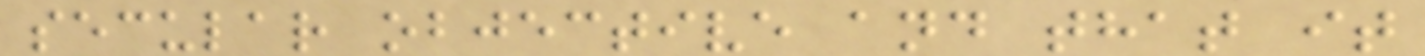secular objective and that it
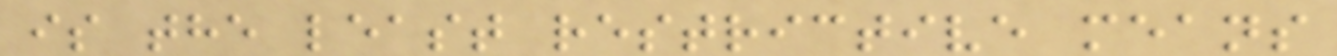is the least restrictive means
